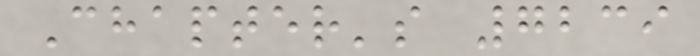Chapter's 7239
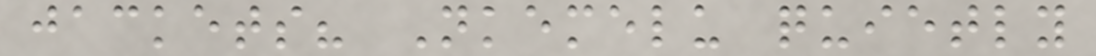jackets? Nkemelu quietly
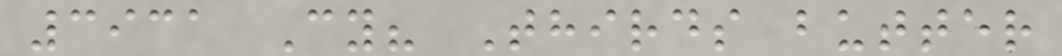3931 Cy? Thirds butter
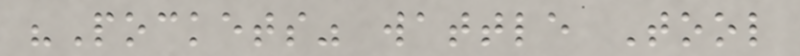"Pockets" wattle Tool
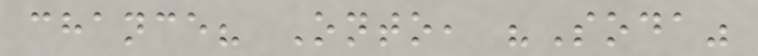chance? Onto, "Soda"
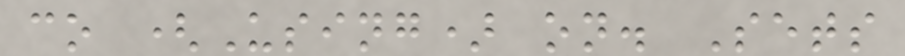co (Using) on. Sets
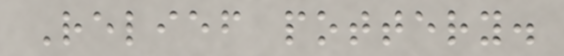Relief pottery.
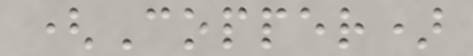(Copper)
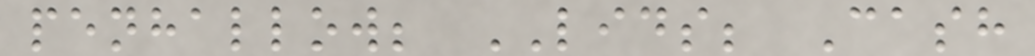penhallow; LIDS; Cash
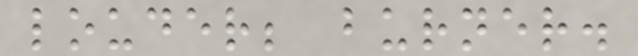louder; burner.
